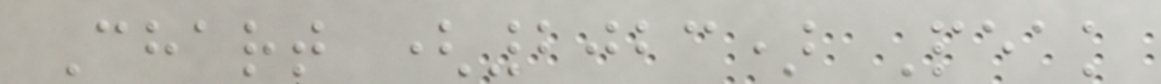Chart (2023) Peak
